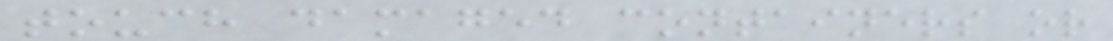touch damaged containers or
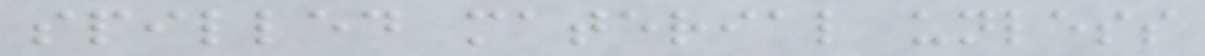spilled material unless
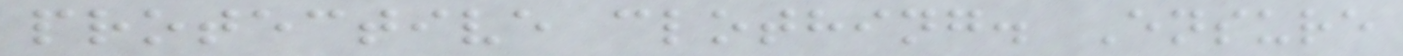protective clothing. Ensure
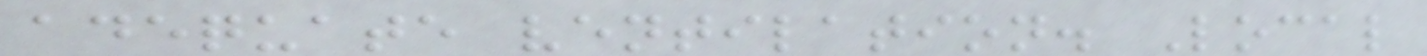adequate ventilation. Local
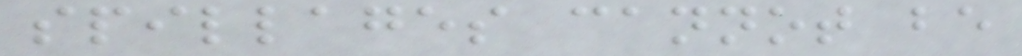spillages cannot be
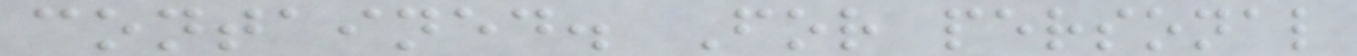contained. For personal
